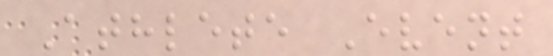Athlete Event
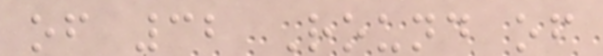of 32 Round of
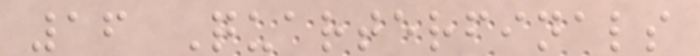16 Quarterfinals
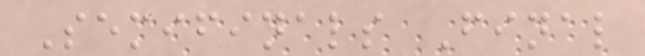Semifinals Final
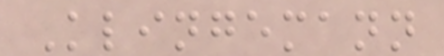Klingemann
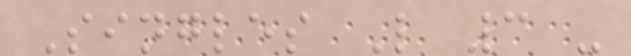Singles L 3 -
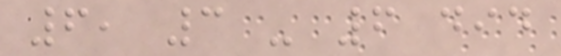6, 3 - 6 did
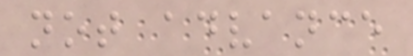not advance
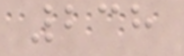238
